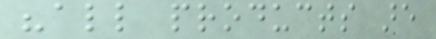"all products are
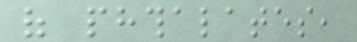of phthalates,
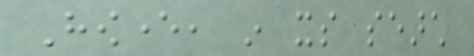However, in its search
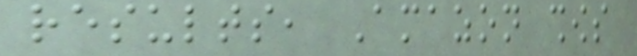results, Amazon shows
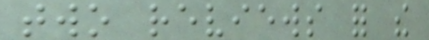two reviews for the
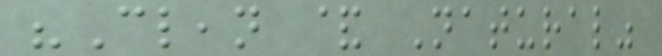"Clean & Natural"
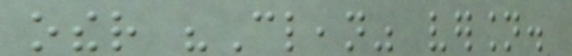other "Clean" version.
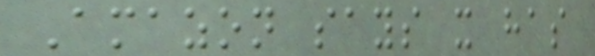Amazon says it has
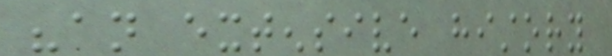"an extensive history
